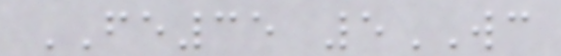FE35 5WC
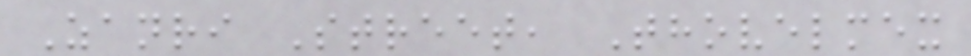Zanri Street, Thovelmex
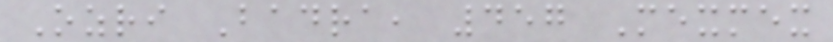Ozri Badra, 457 Mexmex
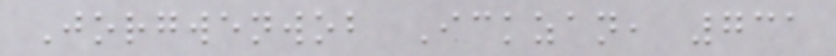Jorgwenwob Ickzan, 731
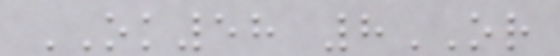OK58 8OR
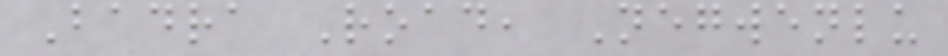Badra Road, Negwenlu
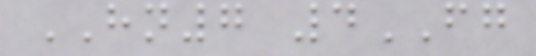HN7 4FG
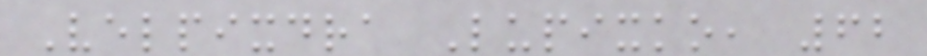Velpixdra Lupixko, 62
